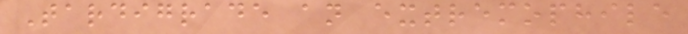Tardigrade an extremophile
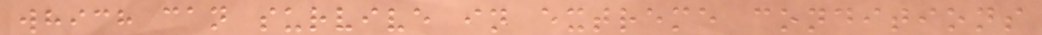which can survive in extreme conditions
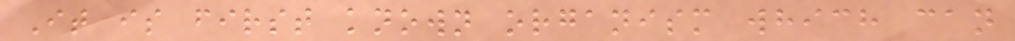It is first known organism which can
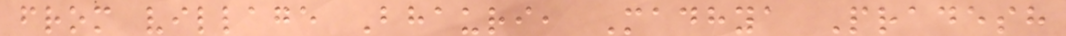from village Bhauri, Madhya Pradesh
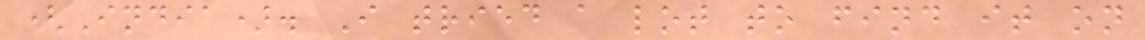(India). I tried a lot to find it on
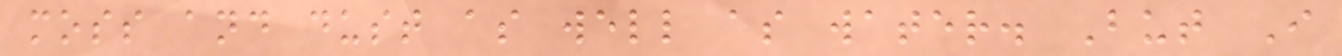moss and dust as well as water. But I
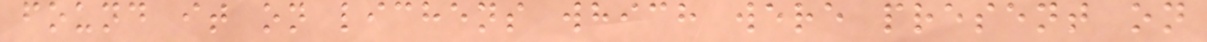found it on lichens which were present on
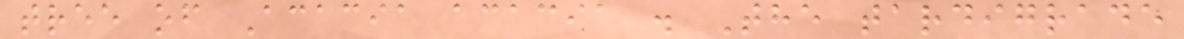tree of Acacia acacia . The tardigrade
